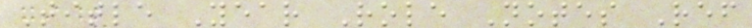Title Year Role Notes Ref
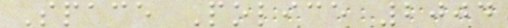Space Police 2004
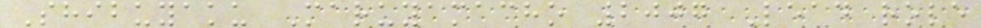Shibuyaku Maruyamacho 2007 Lead role
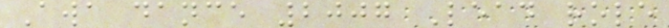Awa dance 2007 Lead role
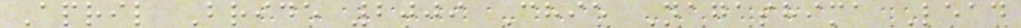April Bride 2009 Chie Nagashima Lead
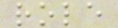role
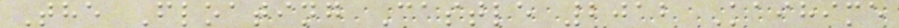The Floating Castle 2012 Kaihime
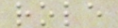role
